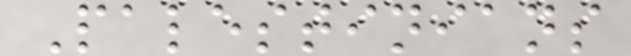Palestinians
